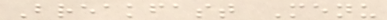Breakfast Menu
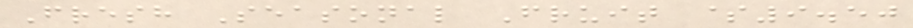Fresh Seasonal Fruit $9.50
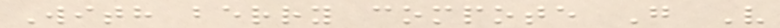With berry compote G V
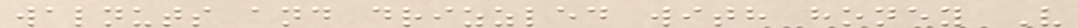walnuts and drizzled with honey V
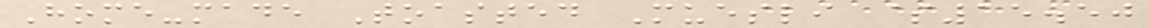Home-made Toasted Muesli $15.50
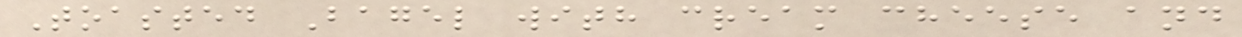Toasted Bagel with cream cheese and
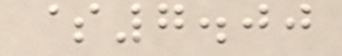$7.00
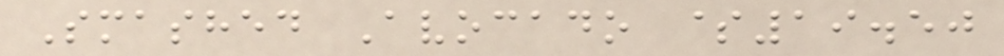Smashed Avocado $19.50
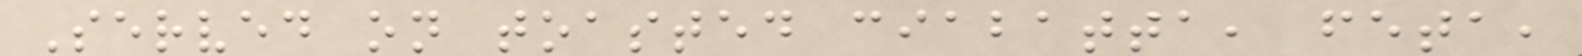Served on toasted ciabatta, feta,
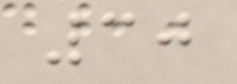30
